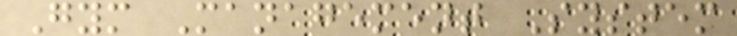Gym Management System
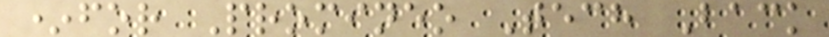*for Promineo Tech Back
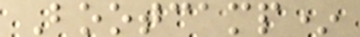Bootcamp*
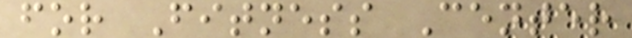for Fitness Center
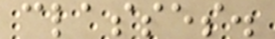classes.
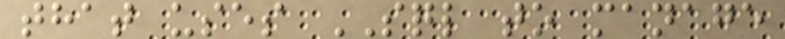that uses SQL to manage
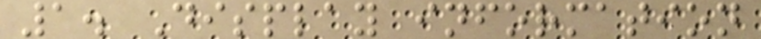1. Display information
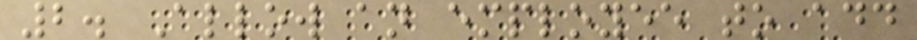2. Allow an employee to add
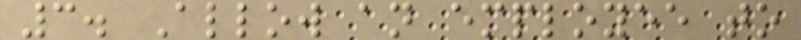3. Allow an employee to
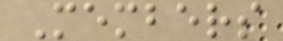Members
